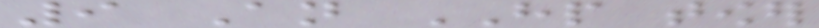9 An HP tower
